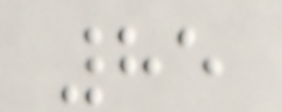85
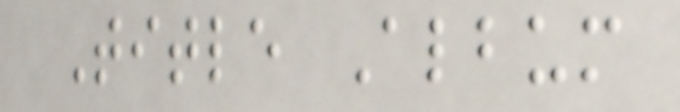Title Album
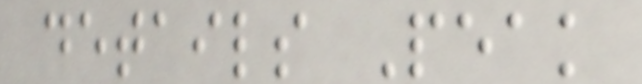details Peak
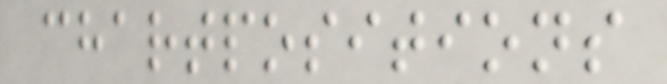chartpositions
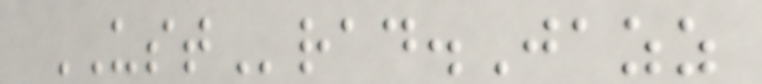USTrad.Jazz
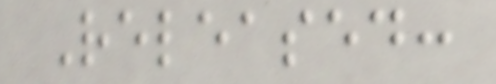Released:
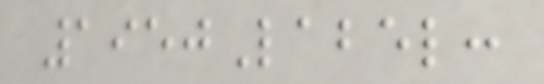1950Label:
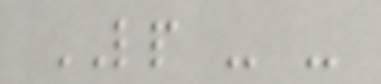LP - -
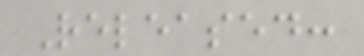Released:
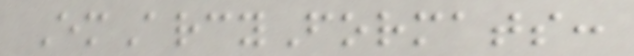EmArcyFormats:
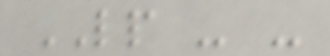LP - -
